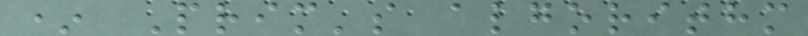* Prim's algorithm
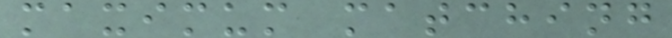maximum matching
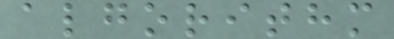algorithm
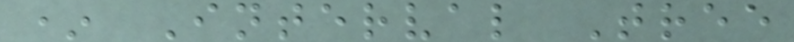* Interval Tree
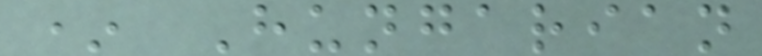* Hungarian
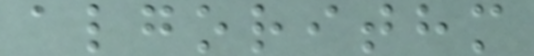algorithm
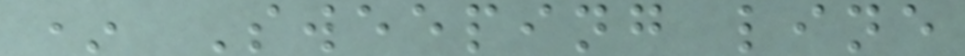* Sweeping line
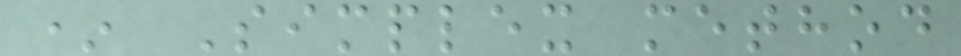* Simplex method
